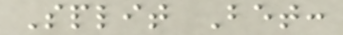Split Bet:
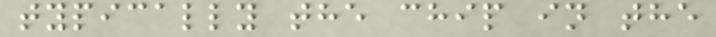typically the chip in the
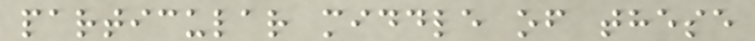particular middle of these
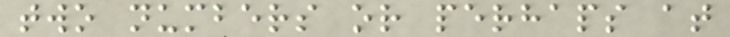two numbers or perhaps at
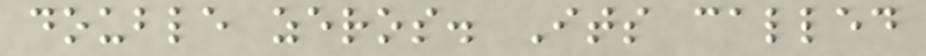double zeros. Its called
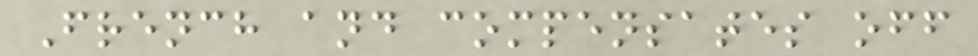French and compensates off
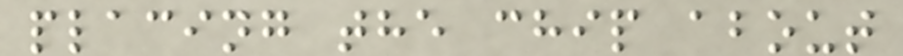placing the chip about
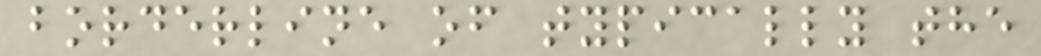borderline of typically the
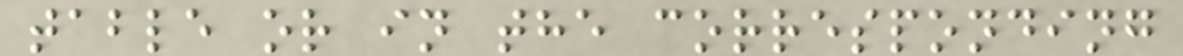table or in the corresponding
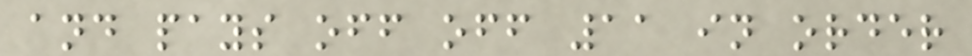and pays off off 11 in order
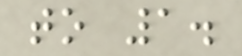to 1.
